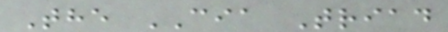The CIA Triad
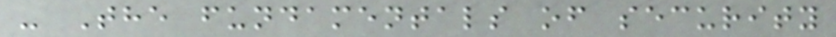- The fundamentals of security
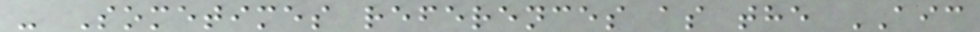- Sometimes references as the AIC
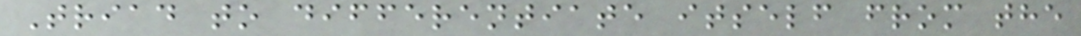Triad to differentiate itself from the
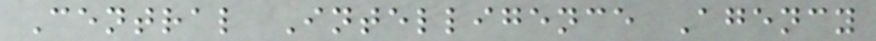Central Intelligence Agency
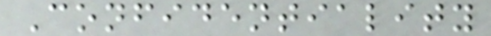Confidentiality
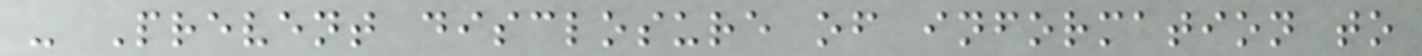- Prevent disclosure of information to
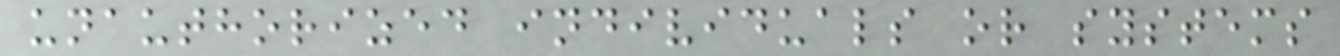unauthorized individuals or systems
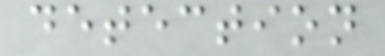detection
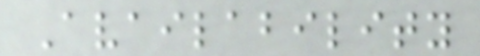Availability
